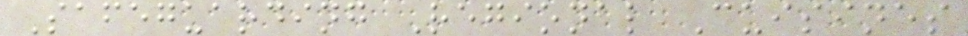Safeguarding Regional Cuisines
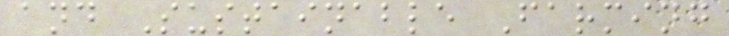and Sustainable Farming
